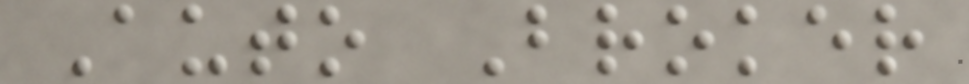Auto Broker
